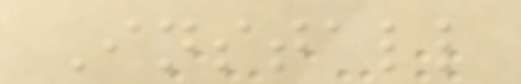Install
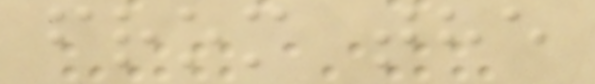from the
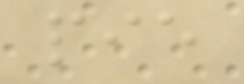pie
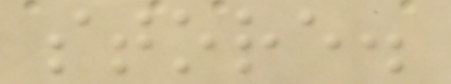store.
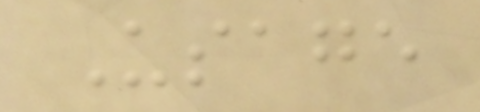Usage
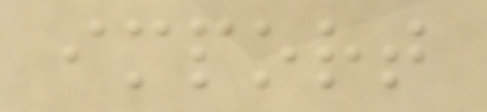import
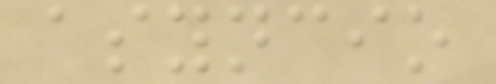asyncio
